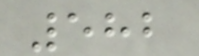582
